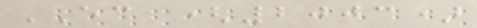EC (2003)
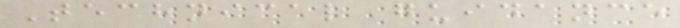Technical guidance
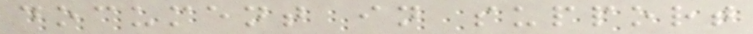document in support
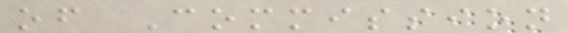of Commission
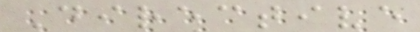Directive
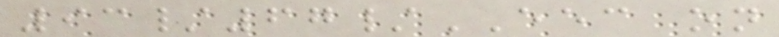93/67/EEC on
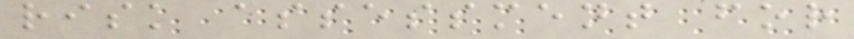risk assessment for
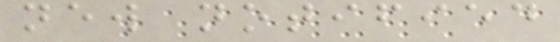new notified
